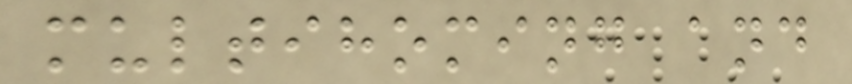multihoming and
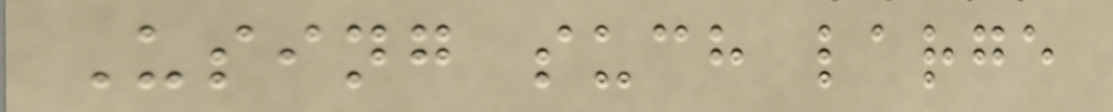Using such large
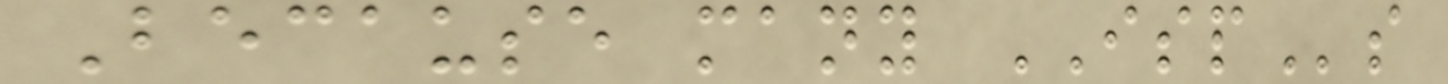Because many ISPs
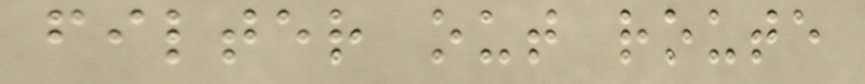filter out route
